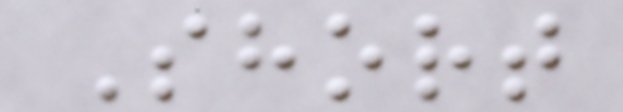Short
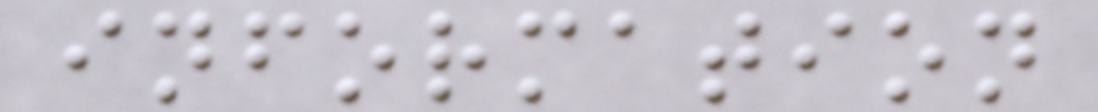information
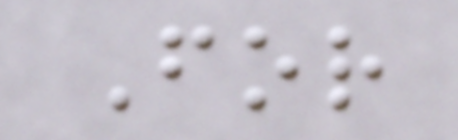For
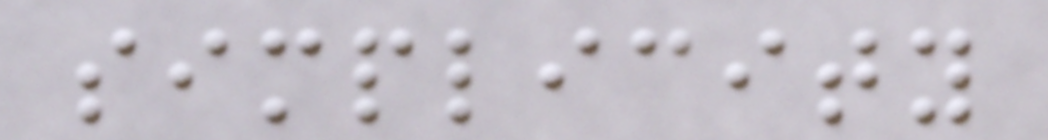simplicity
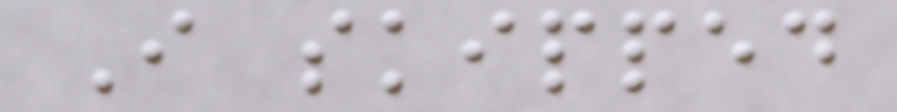I skipped
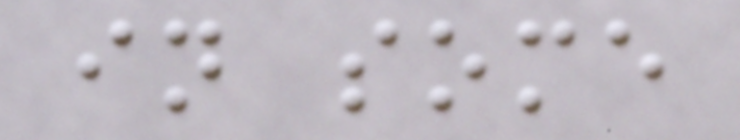in some
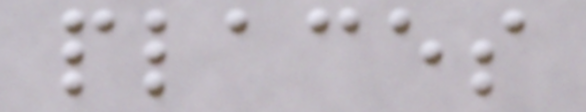places
